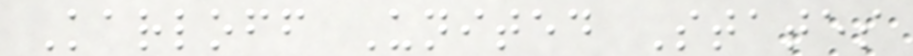Karloff United States
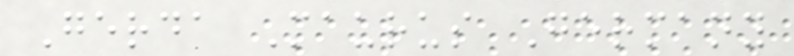Gerda Maurus Germany
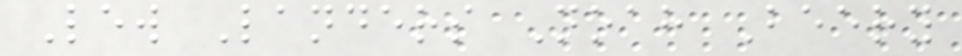Lew Landers Noah Beery
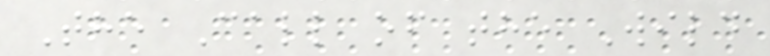The Call of the Wild
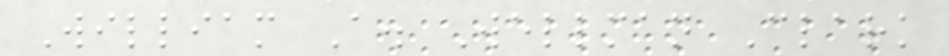William A. Wellman Clark
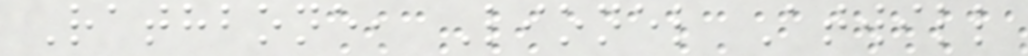Rathbone, Lionel Atwill
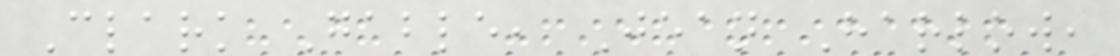Clark Gable, Jean Harlow,
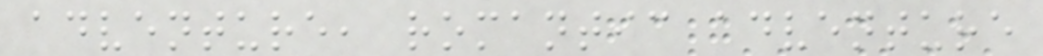adventure, romantic adventure
